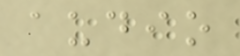audio
